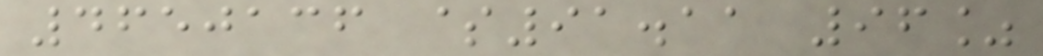4650136 $91.11 96%
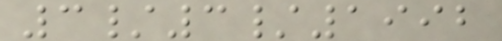3/3/1992
